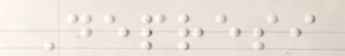Depresi
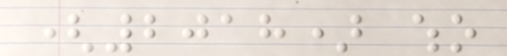(2018) who
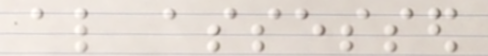also assessed
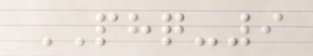PHQ-9
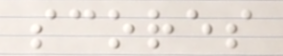scores
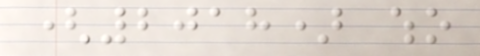(2018) who
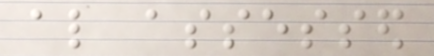also assessed
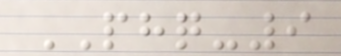PHQ-9
